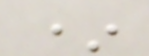*
